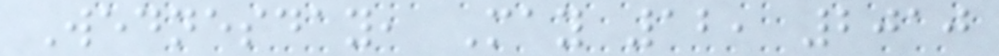Wednesday, May 12, 2010
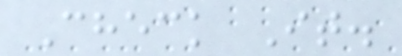Check It.
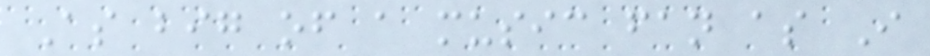As big of a music fan as I
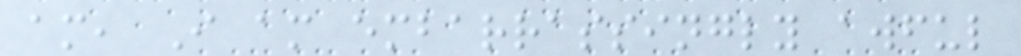am, I am embarrassingly awful
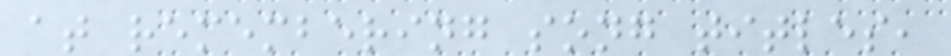at remembering song titles,
